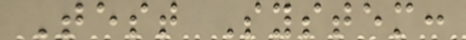Test System:
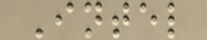Intel
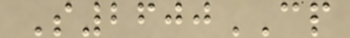S2600CP
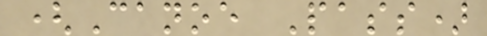(Canoe Pass)
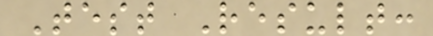Test Result:
